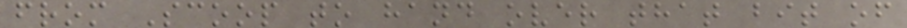from Scoop to hand over that bit of
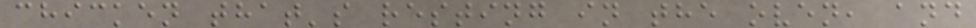chicken that's resting in the oven, and
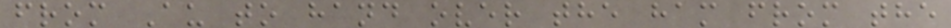from Au to hand over the ham from the
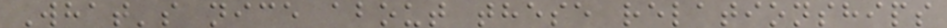What's nice about these relationships
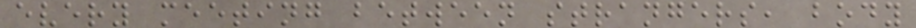every meeting between strangers, body
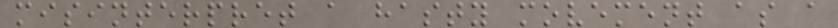misinterpret a hasty movement as a
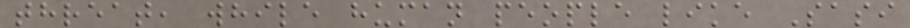threat, while human people like Sasi
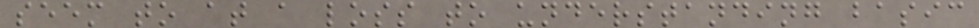seem to at a loss to understanding basic
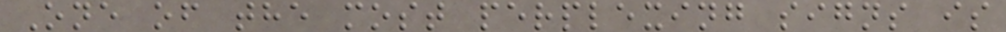One of the most perplexing signs is
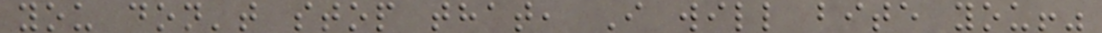you don't stop that, I will bite you!"
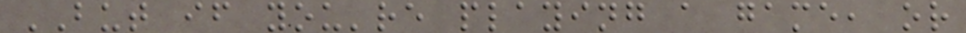BUT if you're playing a game, or
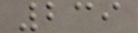239
